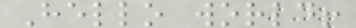Hello world!
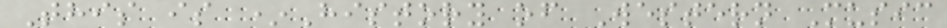This is *History of Western Music
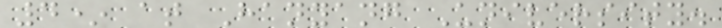4* at Hanyang University.
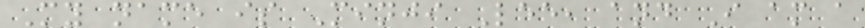My name is Minji Lee, and I am a
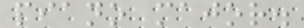piano major.
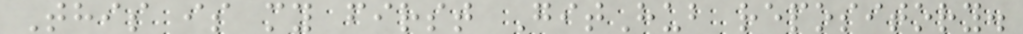This is my first GitHub repository.
